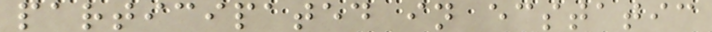participated in ecstatic
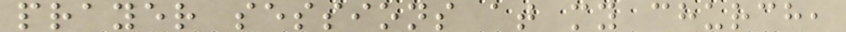prayer sessions at my church,
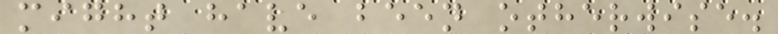might have been otherwise.
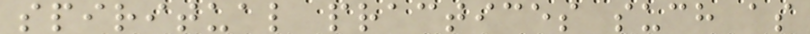spiritual practices such as
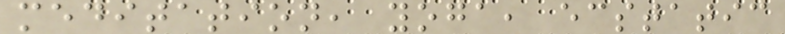meditation, yoga, ecstatic
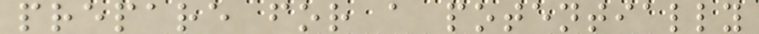prepare for a potentially
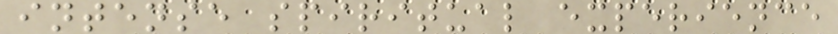intense spiritual experience
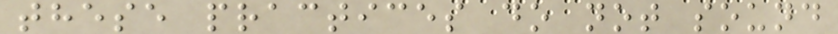these practices do not sound
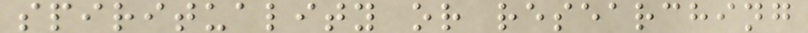spirituality or researching
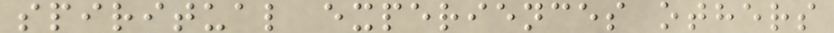spiritual experiences others
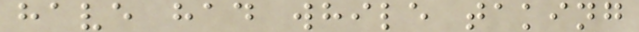have had while taking
